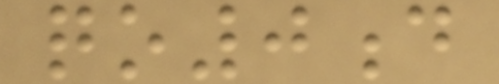qo0d
